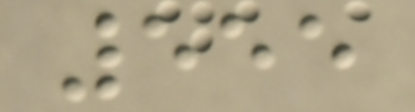555
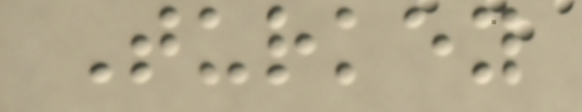Turkey
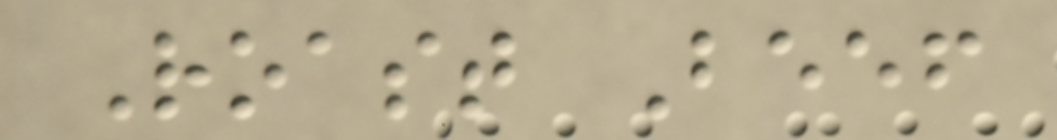Roast Beef
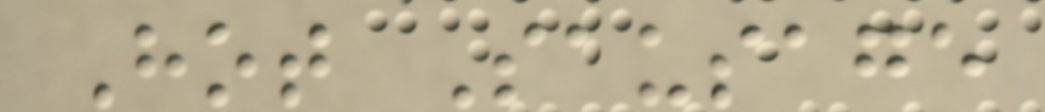Hot Sausage
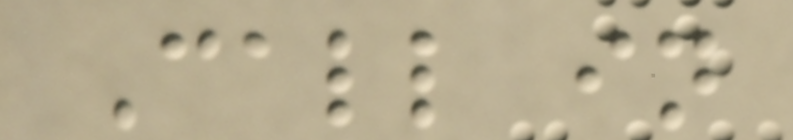Call in
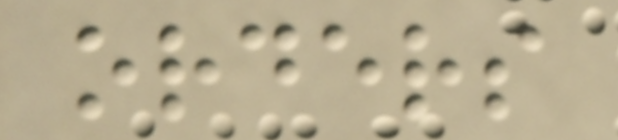orders
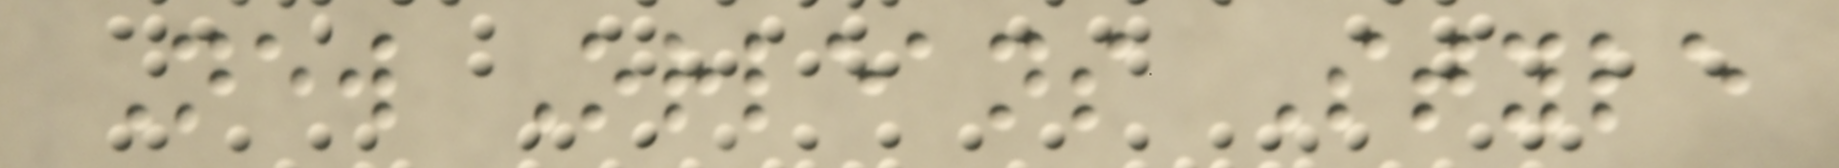New Orleans Style
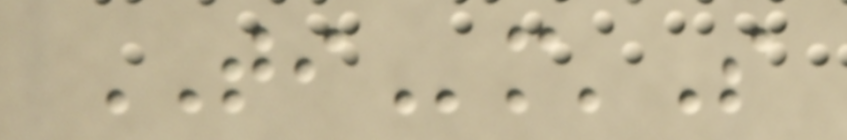TIm'S
